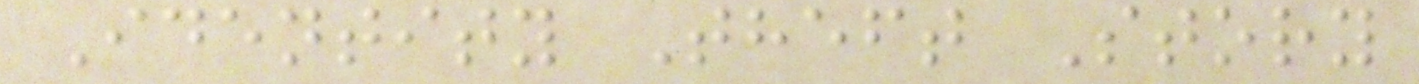Identity Theft Story
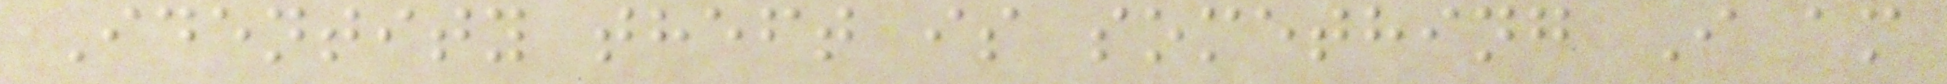Identity theft is something I am
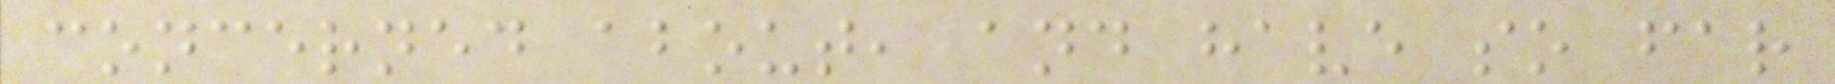concerned about, and have so far
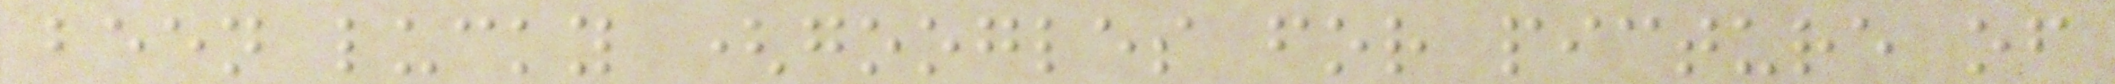been lucky (googles for picture of
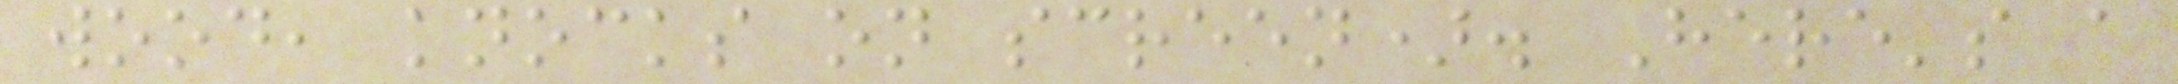wood, knocks on screen). Here's a
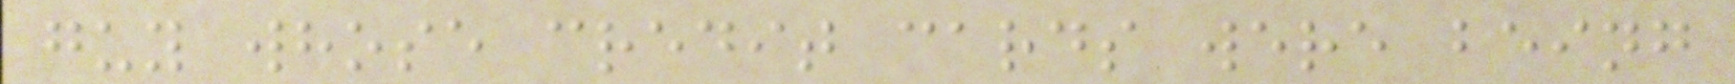guy whose credit cards were being
